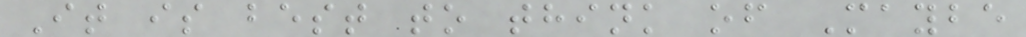It is best to think of Maybe
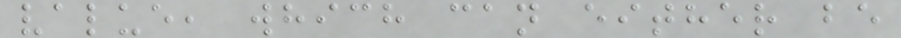value, which can either be
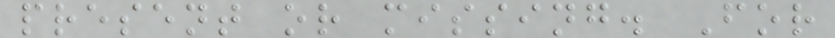present or missing. For
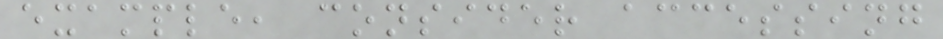example, consider accessing
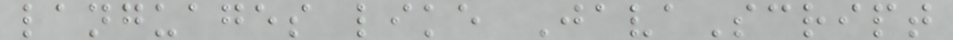languages like JavaScript
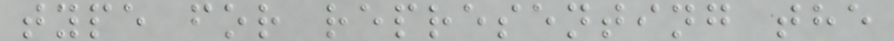type for representing the
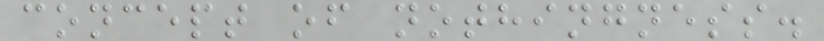concept of nothingness.
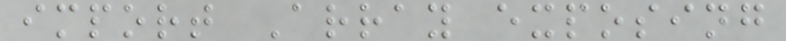import Array exposing
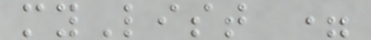myList =
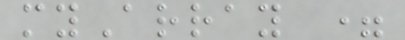myArray =
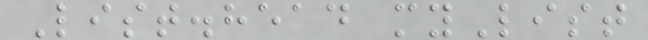List.head myList
